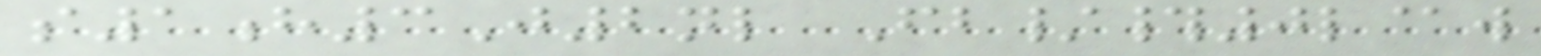s1h3J2nl Fb/#0l@w
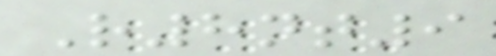R8nt9
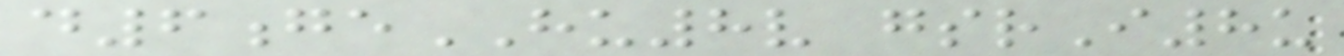d6geHU8v gsrI8u
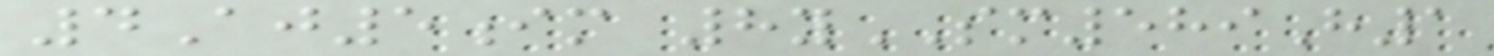4Aj5im 8ySM589H1
